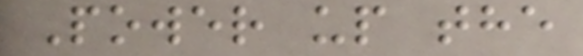Power up the
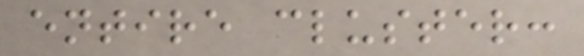entire cluster:
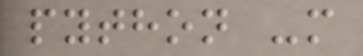python -m
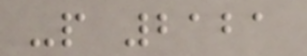-p 2121
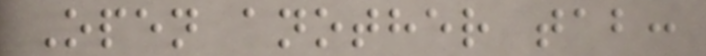Open another tab:
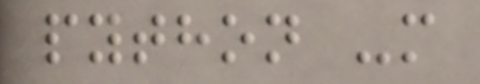python -m
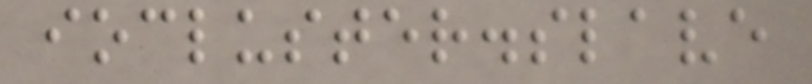iocluster.slave
